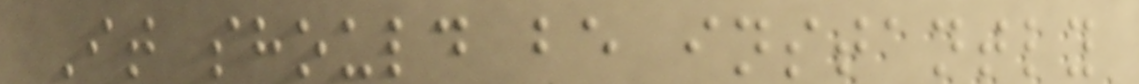It should be instantly
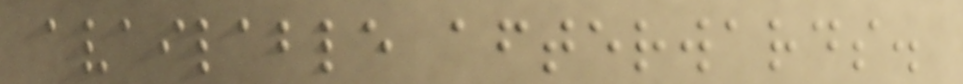available afterwards.
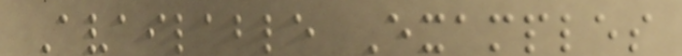Available Examples
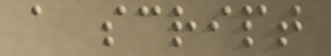a script
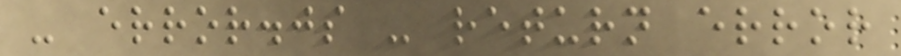- error.js - return error
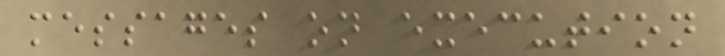messages on execution
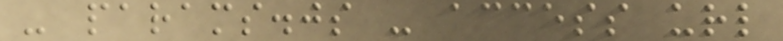- params.js - access url
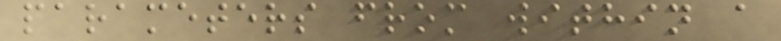parameters from within a
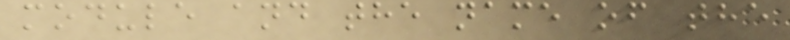module and the name of the
